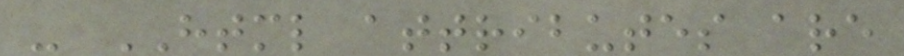- HTML attributes are
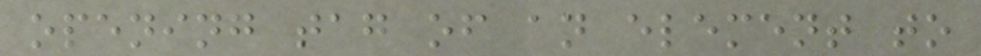opening tag of an element to
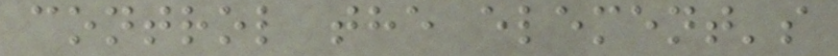control the element's
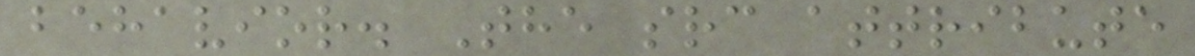behavior. The src attribute
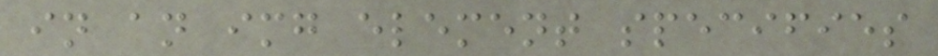in an img element specifies
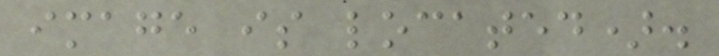image is located).
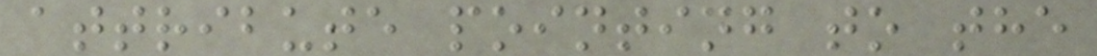attribute pointing to the
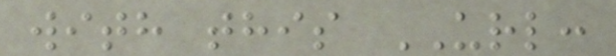with this URL:
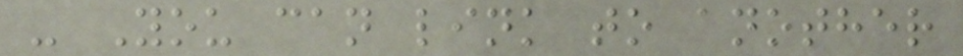- You can link to another
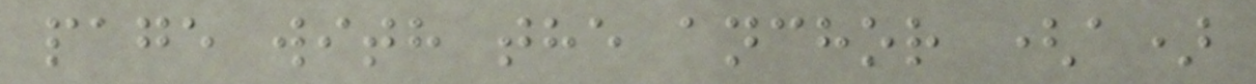page with the anchor (a)
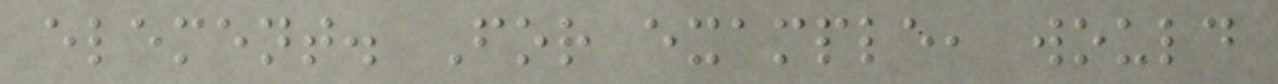element. For example, would
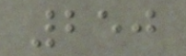250
